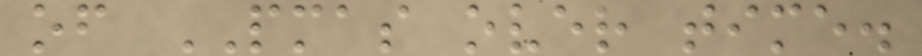of PMAS over time.
